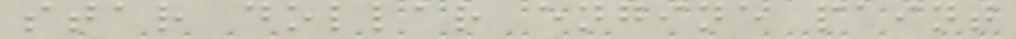star dollar engine paint
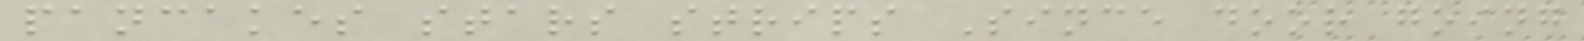pancakes stars strips Since door going
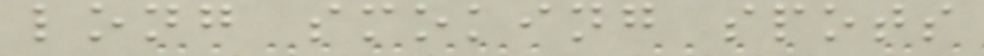long smoking spots
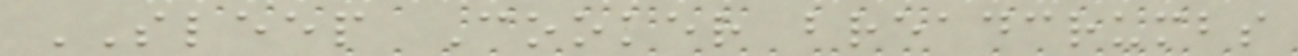SLEEP Cooker breadcrumbs
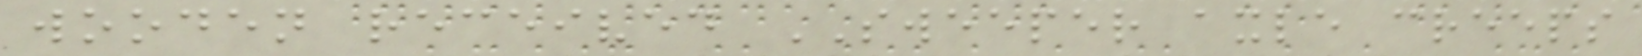wooden received SWEEPER axle creeps
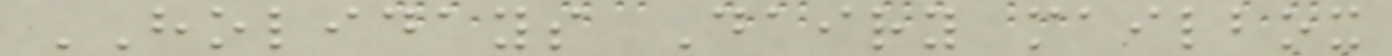HOLIDAYS Dairy mailbox
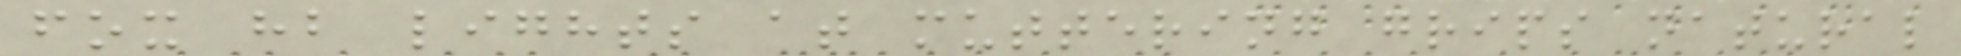fox hb lights at muttering grips natural
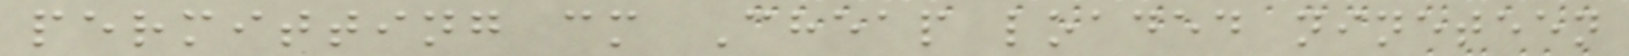permitting cm Cheap loaded nineteen
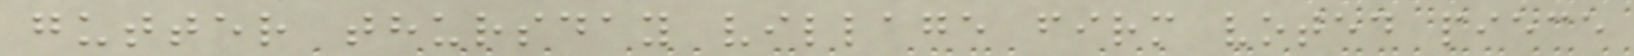gutter thursday village firm voted piece
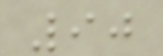90
